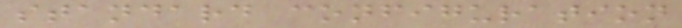standard configuration
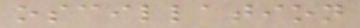oscillation
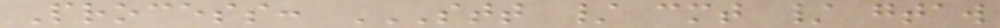Process: STT / CMT / GTAW
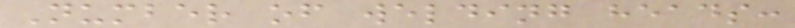Number of welding heads:
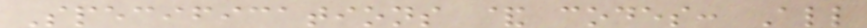Specifications & codes: All
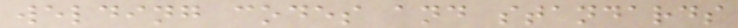welding codes and standards
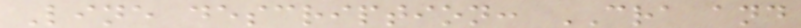Line description: CRA and
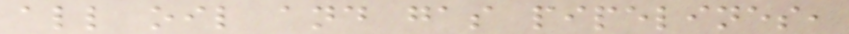all oil and gas pipelines,
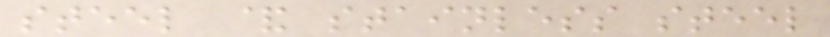steel & stainless steel
